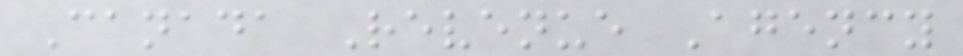Canada Revenue Agency
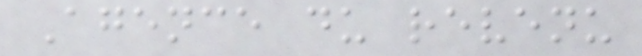Agence du revenu
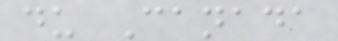du Canada
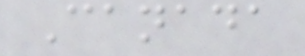Canada
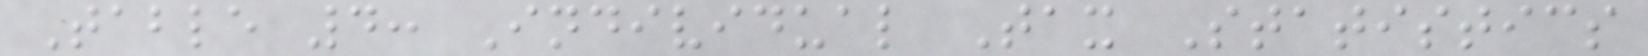Table 4: Individual Tax Statistics
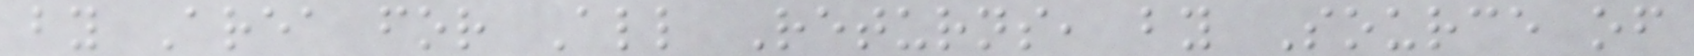by Area for All Returns, by Source of
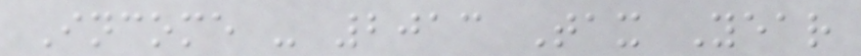Income - 2013 Tax Year
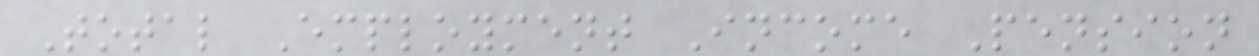Total Employment Income Pension
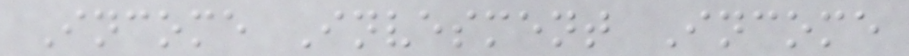Income Invesment Income
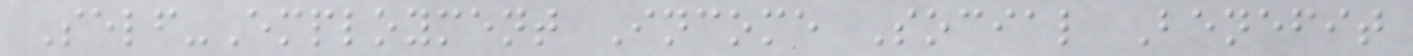Self-Employment Income Social Benefit
